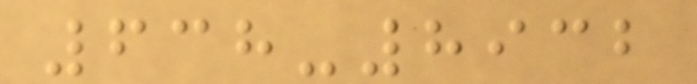638-8932
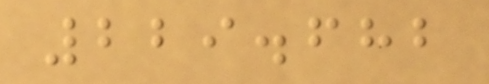229.682
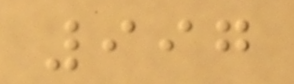997
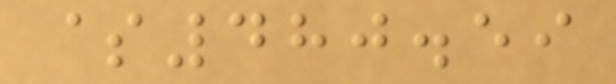$480.59
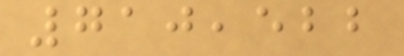710,522
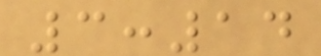3:14
